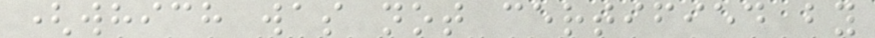(which was not certified by
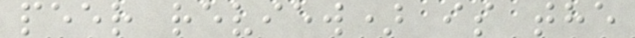peer review) is the
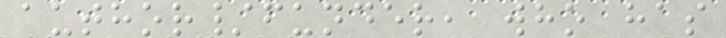author/funder, who has
